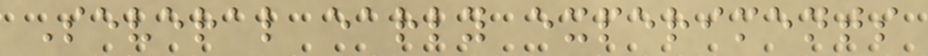Several early experiments
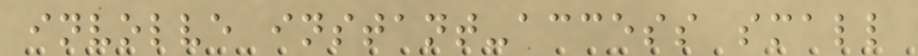involve instant-access small
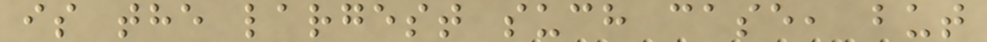is the largest such case, but
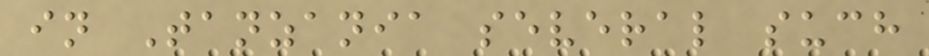in Tanzania several such
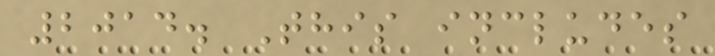2014. This includes
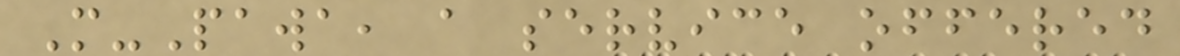M-Pawa, a service offered
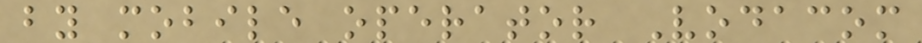by mobile operator Vodacom
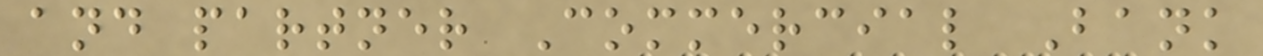and partner Commercial Bank
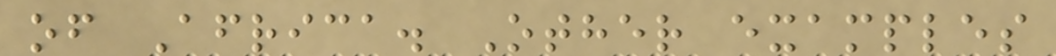of Africa. Other examples
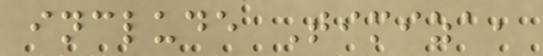include Timiza,
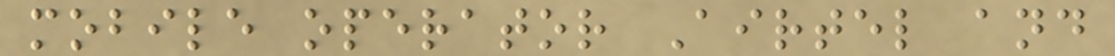mobile operator Airtel and
